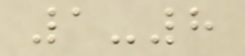1-8
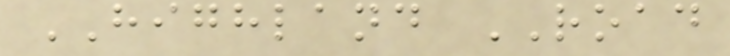HIGHLAND ROAD
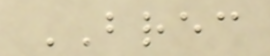BREC
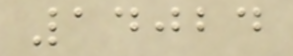14024
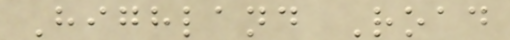Highland Road
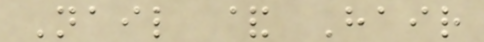Nail & Hair
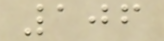106
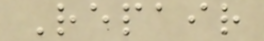Repair
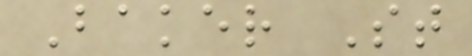Baker St
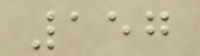157
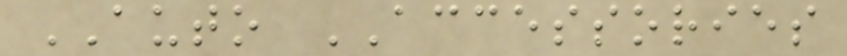AUTO ACCESSORIES
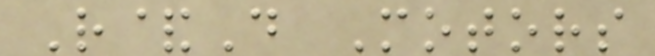R&D Motors
